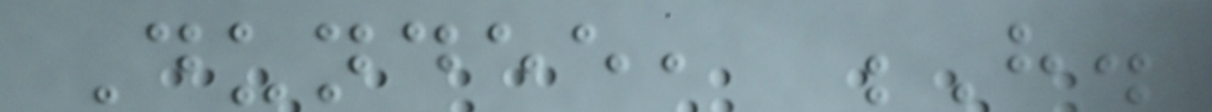Dundee, H.
